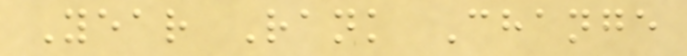Year Rank Change
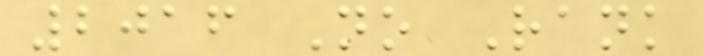2016 No Rank
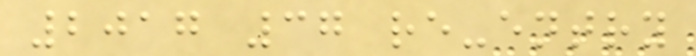2017 37 re-entry
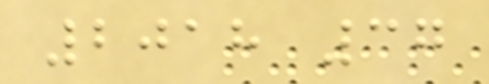2018 37
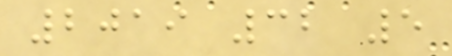2019 32 5
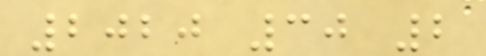2020 30 2
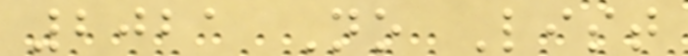2021 No List
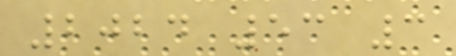2024 53 3
